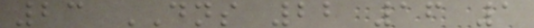23 DNS 22 16 1
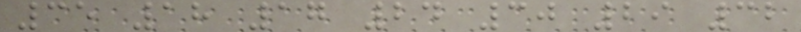35 18 17 24 30 29 32
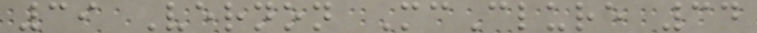39 Vernon McClure 34
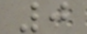0
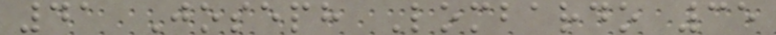41 Joseph Lombardo 35
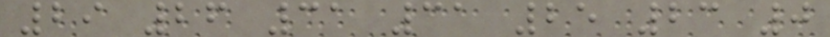29 26 31 31 25 23 0
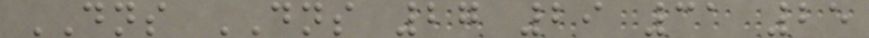DNS DNS 27 29 31 25
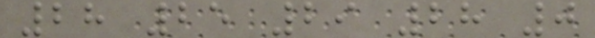28 25 29 28 0
